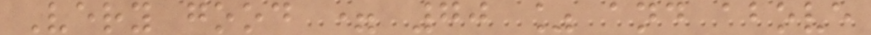Very good = 70 % and above
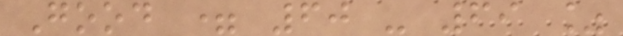Good = 60 - 69 %
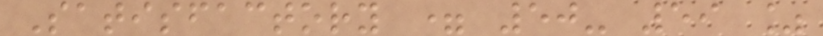Satisfactory = 50- 59 %
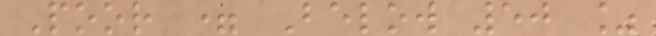Poor = Below 50 %
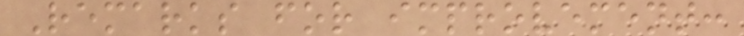Remarks for improvement:
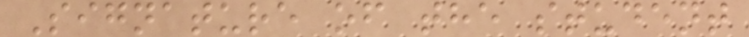Signature of the student
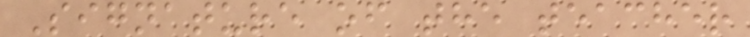Signature of the teacher
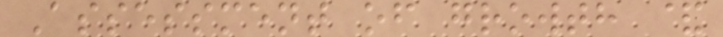Assessment of growth &
